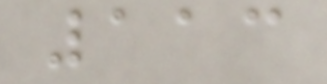113
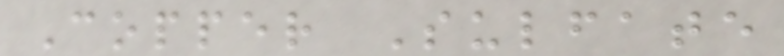Copper Sulfate
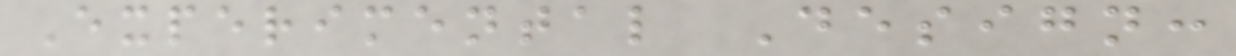Experimental Design:
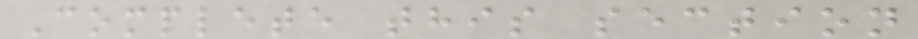Complete this section
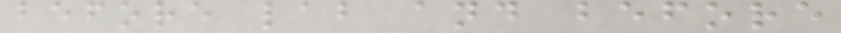before lab and before
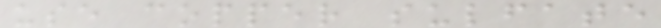use copper sulfate
